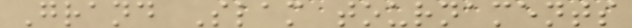Grand Slam tournaments
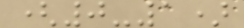(0-1)
